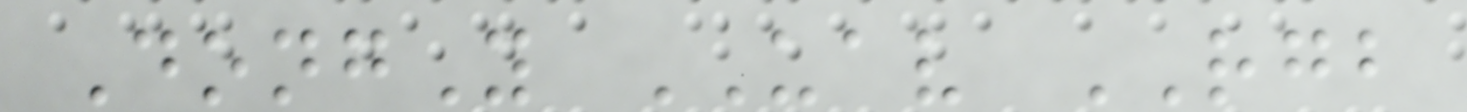DongY UAV RGB
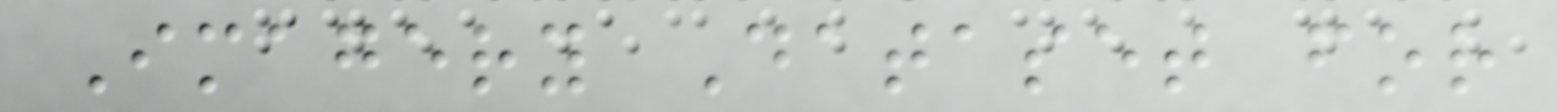Imagery Dataset for
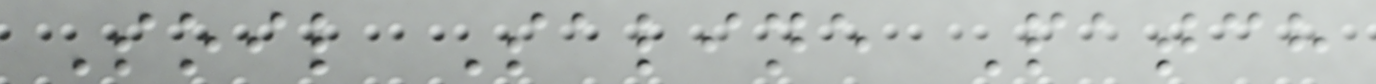Soil Saline Patch
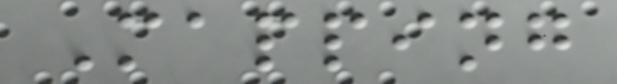Mapping
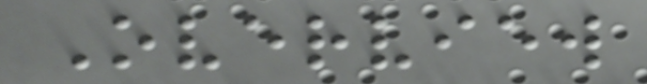Overview
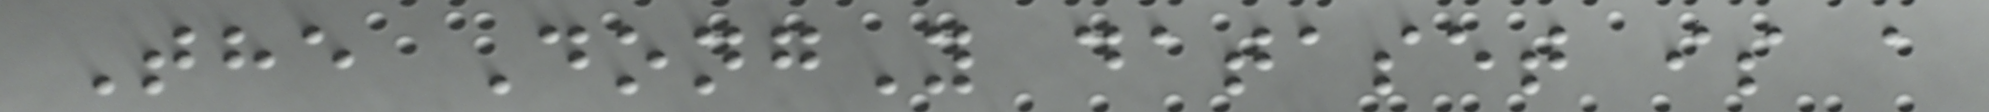The DongY dataset is a
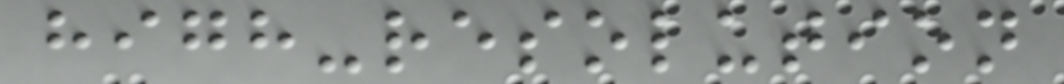high-resolution
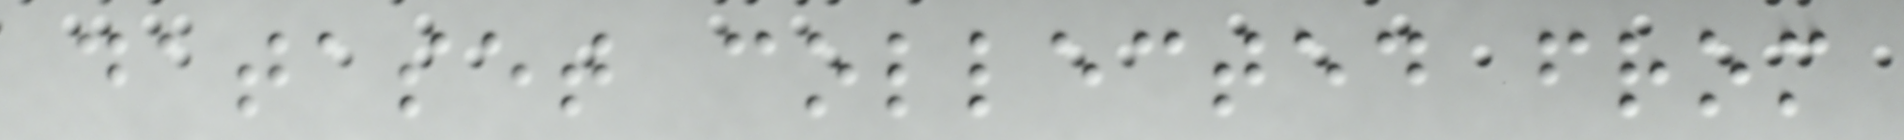dataset collected from
